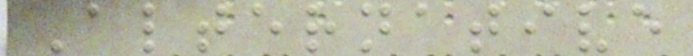Alternative
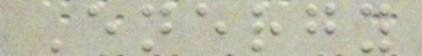Energy
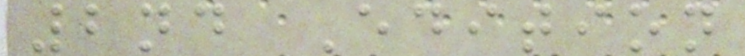2nd Edition
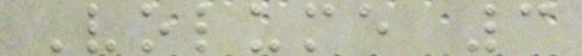Volume 3
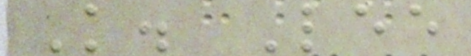K. Lee
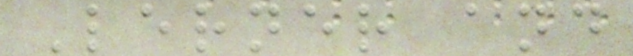Lerner and
